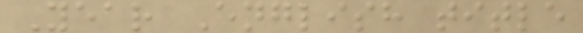Year English title
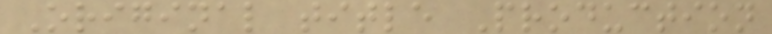Original title Production
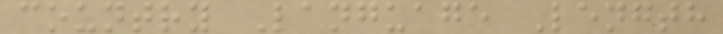country Language Length
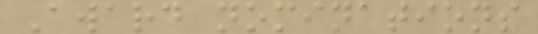Award nominations
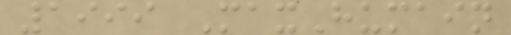1999 MaxHumain
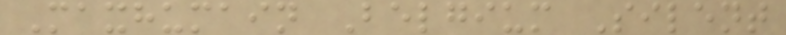Maxhumain Belgium Silent
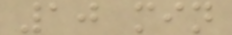10 min
